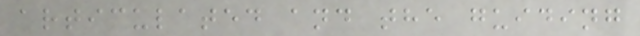articulated and the guiding
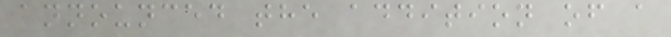announced the addition of a
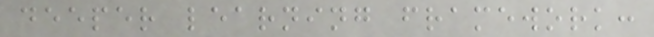deeper learning framework:
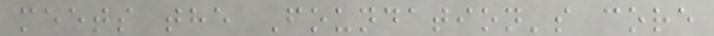meets the Foundation's core
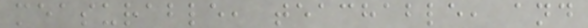measurable, teachable, and
